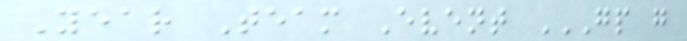Year Team Event GP G
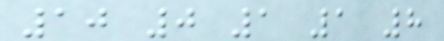10 0 1 1 8
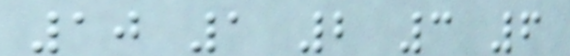10 1 2 3 6
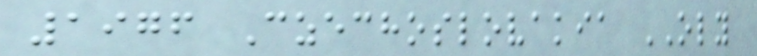1976 Czechoslovakia OLY
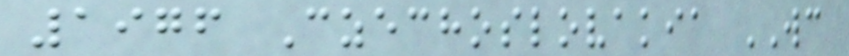1976 Czechoslovakia WC
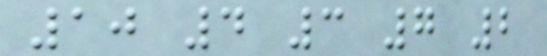10 4 3 7 2
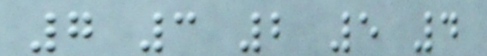7 3 2 5 4
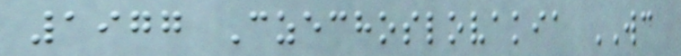1977 Czechoslovakia WC
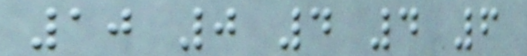10 0 4 4 6
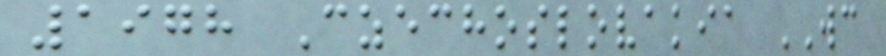1978 Czechoslovakia WC
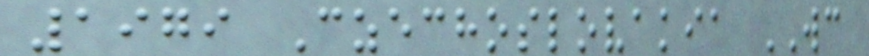1979 Czechoslovakia WC
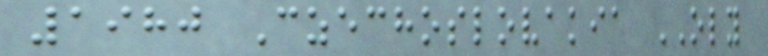1980 Czechoslovakia OLY
